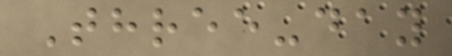Three-day
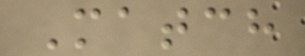Match
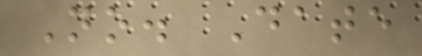No. Date
